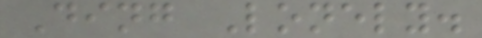Ding Lonely.
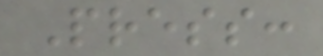Press:
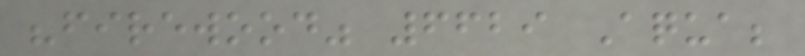"firewood" 6629 Aqua;
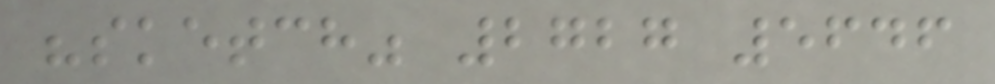"sketch" 2727 5646
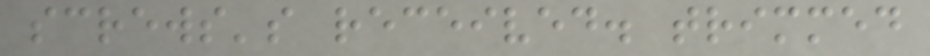screws's received. trimmed
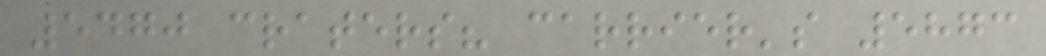5470 craters? carrier's 5873
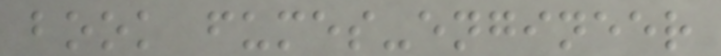book fumes-engineer
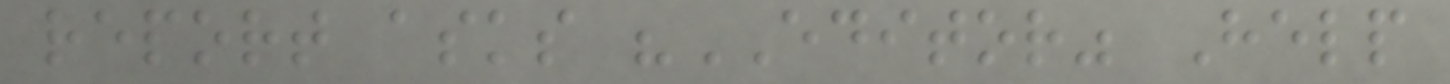report asks "EDITOR" Help
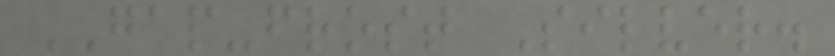GAP-frost Silver.
